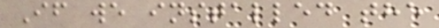If we installed the
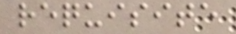requisite
